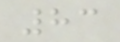83
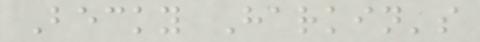Becky Harkin's
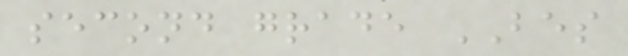second grade BES
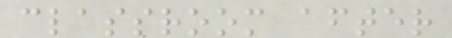classroom after
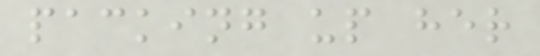packing up her
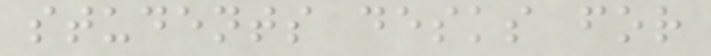students desks for
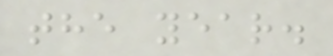the year.
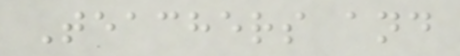Teachers and
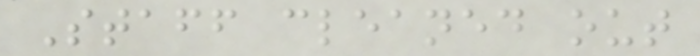Staff cleaned out
